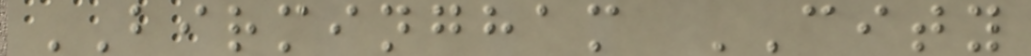BIRMINGHAM CITY
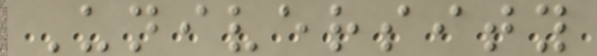University
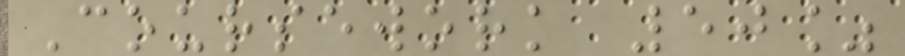Coursework 50%
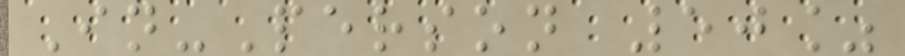In-Person 50%
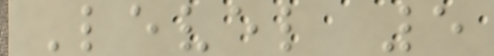Level 5
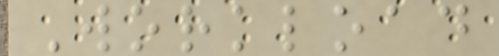Workload
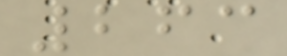263
